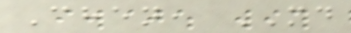Chen, MD
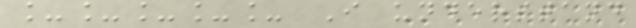_____ I understand
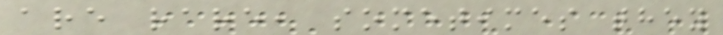are rare, sometimes they
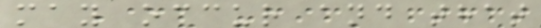may occur and that
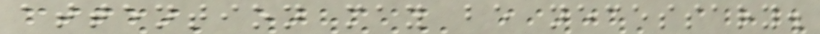attention may be necessary.
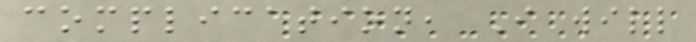complication, I will
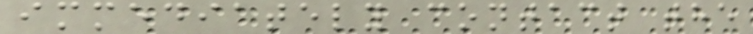immediately contact the
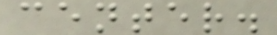center.
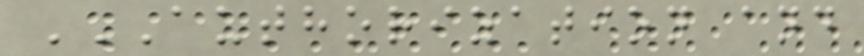AUTHORIZATION AND
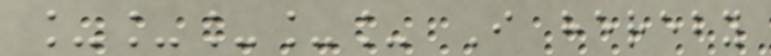_____ I hereby
